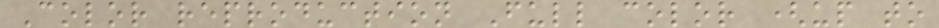Color reproduction Full color (up to
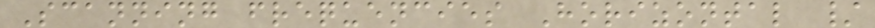Scanning frequencies Horizontal /
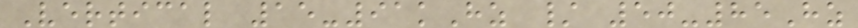Vertical 15-91kHz / 50-85Hz
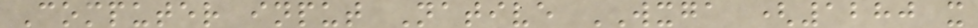Computer input Native WXGA (1280 x
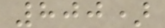800)
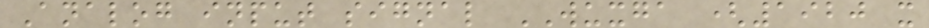Analog input signal WUXGA (1920 x
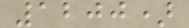1200)
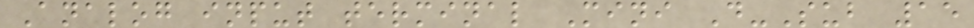Analog input terminal Mini D-Sub 15
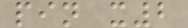pin x2
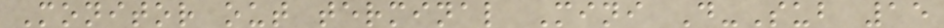Monitor out terminal Mini D-Sub 15
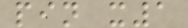pin x1
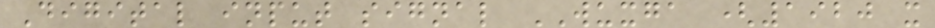Digital input signal WUXGA (1920 x
